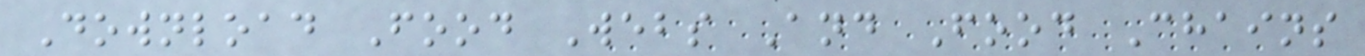Download Food Webs And Food Chains
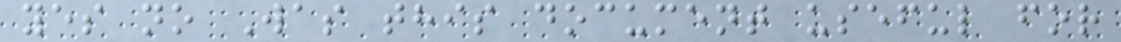yes no Was this document useful for
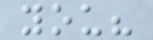you?
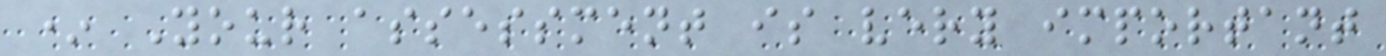* Your assessment is very important
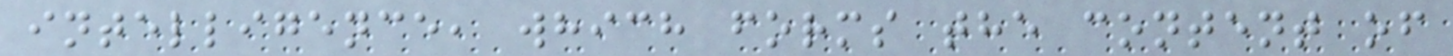intelligence, which forms the content of
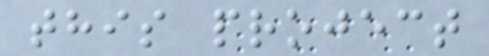this project
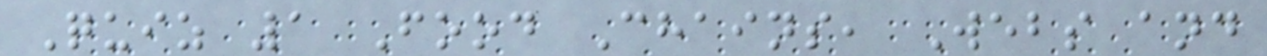Quiz 1 Food Chains, Webs and
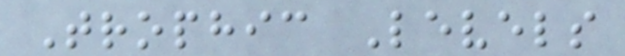Trophic Levels
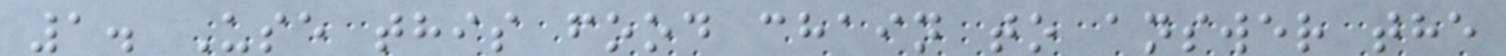1. Use this food chain to answer the
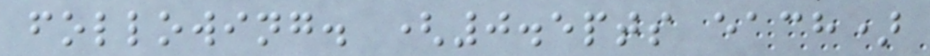following. (0.5pts each)
